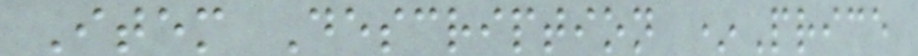Item Description *Price
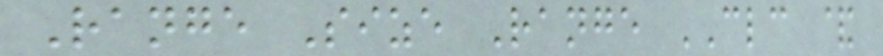Range Size Range CLC &
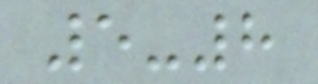5-8
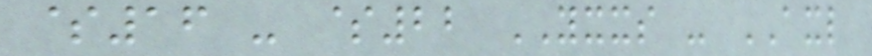$16 - $22 YXXS - AXL
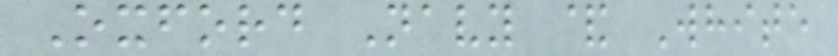Oxford Navy & White
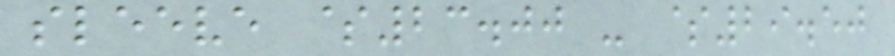sleeve $23.00 - $29.50
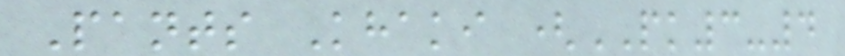Pants Khaki (PK3-4
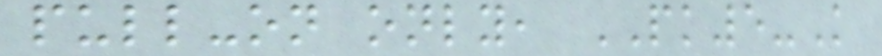pull-on only, PK5-K
